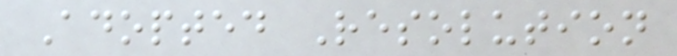Adopted Resolution
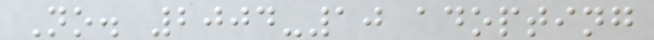No. 2004-10 adopting
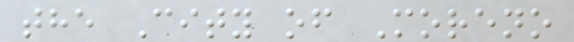the City of Moreno
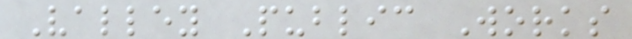Valley Public Works
